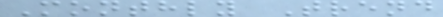Monthly Trend
